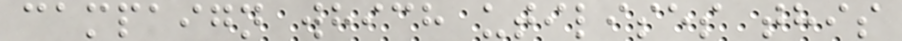campaign which utilises this
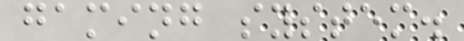gaming system.
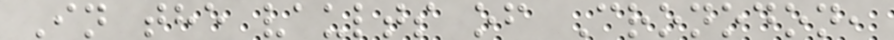In the vaults of Cronodon,
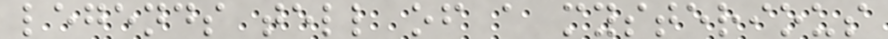legends tell of a mysterious
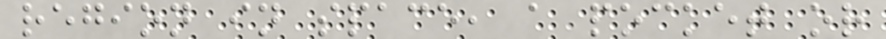region in space, a pocket or
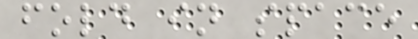fold in space
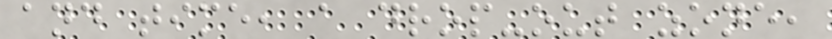and time, a drop-out zone,
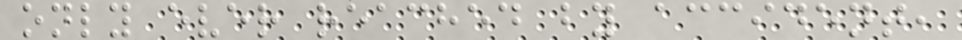only ever reached by accident,
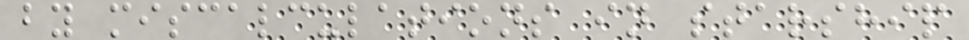by miscalculations in starship
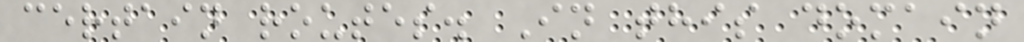certain routes. In this domain
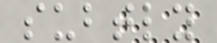subtly
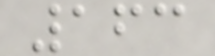163
